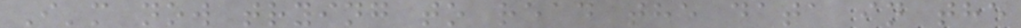I'm now trying to read the data in the
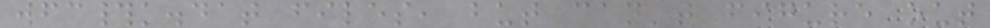wfc#k.dat files, but can't figure out
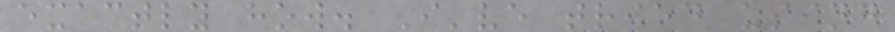exactly how. I've tried using
